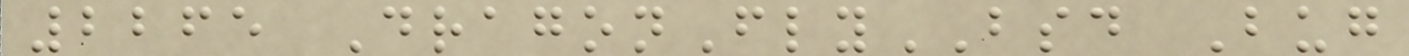2265 DragonFlyBSD Bug
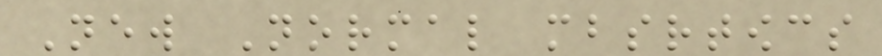New Normal mbsrtowcs
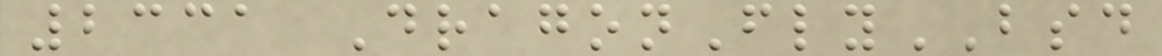2331 DragonFlyBSD
